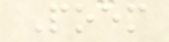Poem
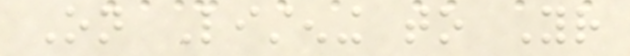On Listening to Your
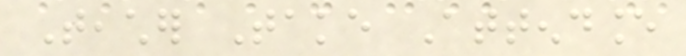Teacher Take Attendance
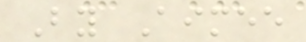By Aimee
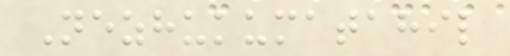Nezhukumatahil
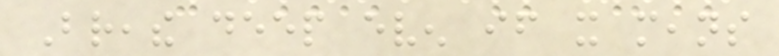Breathe deep even if it means
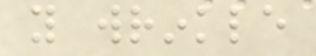you wrinkle
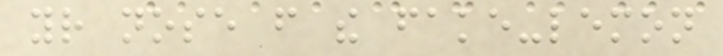your nose from the fake-lemon
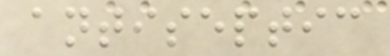antiseptic
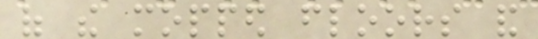of the mopped floors and
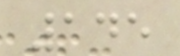145
